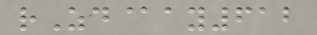rZd@ay612
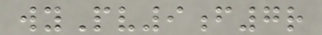wyPv9f7r
